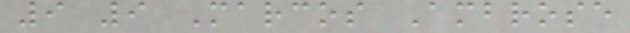9 9 Marcos Ambrose
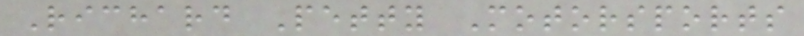Richard Petty Motorsports
